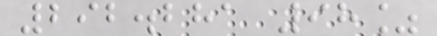292.281 98%
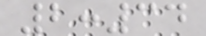2:34
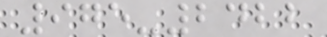975-2422
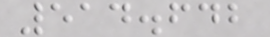514.642
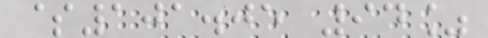$101.05 94%
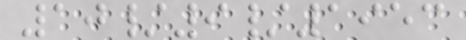10/9/1953
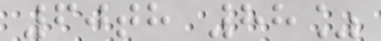60th 88%
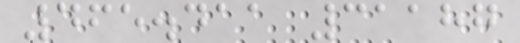465.411 31187
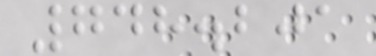748.201
